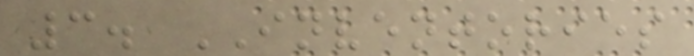3. INVENTORIES
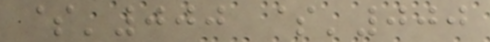$'000 $'000
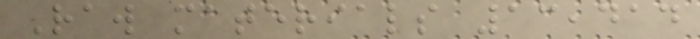Raw materials 13,414
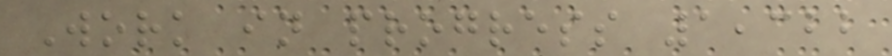Work in progress 1,322
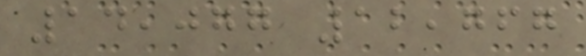14,077 12,767
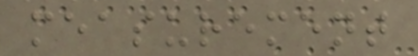measurement
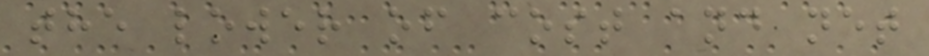the lower of cost and net
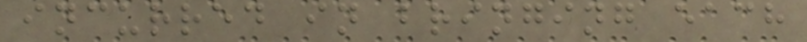incurred in bringing each
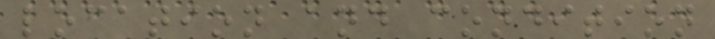location and condition
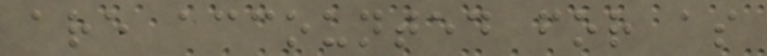are accounted for as
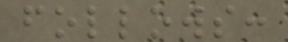follows:
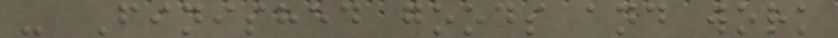- Finished goods and work
